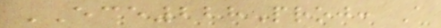ECE228Proj: A
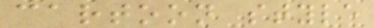cartoon style
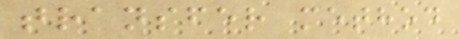transfer method
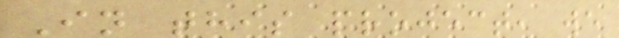In this project, we
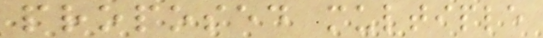proposed multiple
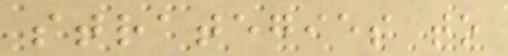strategies to
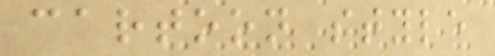cartoon style
